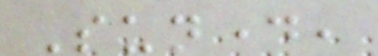Sunday,
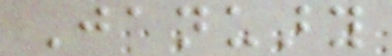January
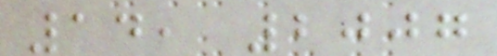14, 2007
